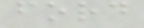ford
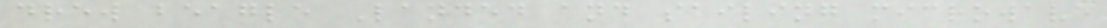drew beagle Landed and sailing microwave
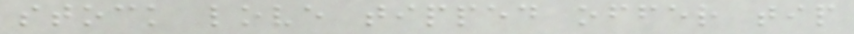stock love tipped offer tip
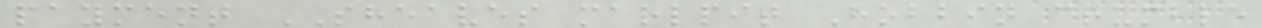payment SHEAVES marlpit Hobbin crumble
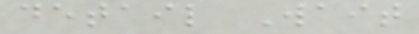detail Wait
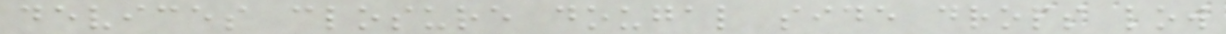devices closure dougal side drops low
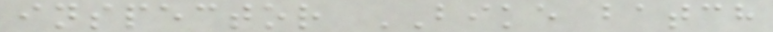inspector BIKE batch
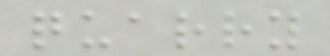quarry
